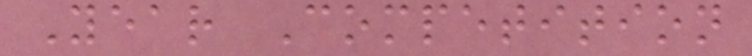Year Competition
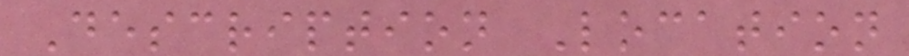Description Location
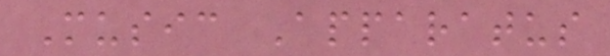Music Apparatus
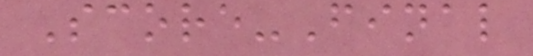Score-Final
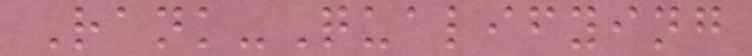Rank-Qualifying
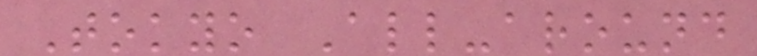Tokyo All-around
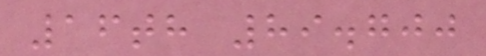16th 89.700
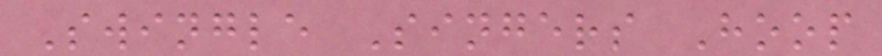Swingle Singers Hoop
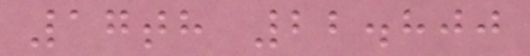17th 22.800
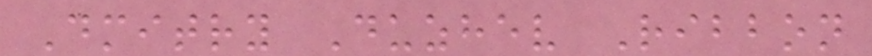Dmitry Duzhev Ribbon
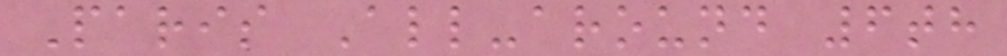Paris All-around 6th
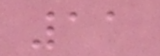11
